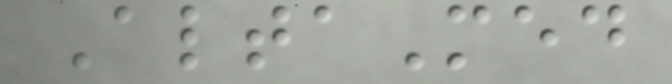AltaMed
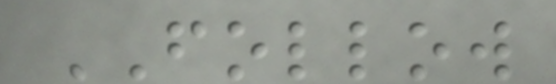FOLLOW
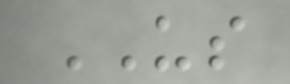US
